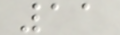11
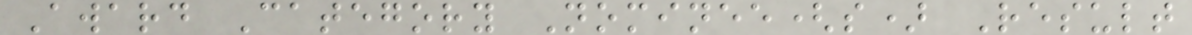Award Category Nominee(s) Result
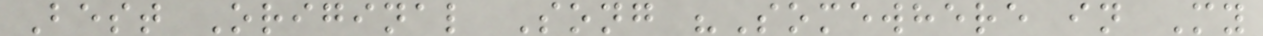Best Original Song "Somewhere in My
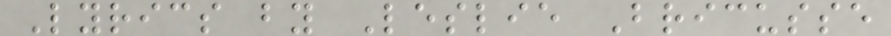Lyrics by Leslie Bricusse
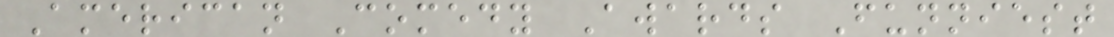American Comedy Awards Funniest
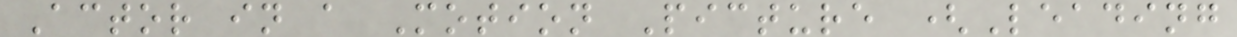Actor in a Motion Picture (Leading
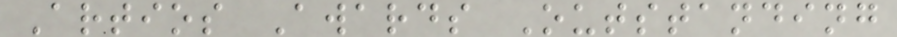Artios Awards Outstanding
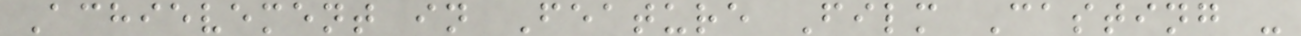Achievement in Feature Film Casting -
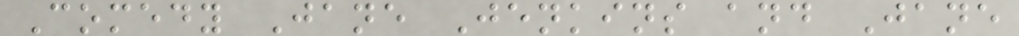Comedy Jane Jenkins and Jane
